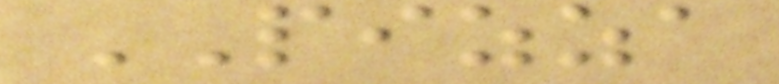PIZZA
